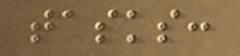tasks:
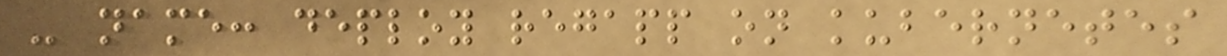- name: deploy regapp on kubernetes
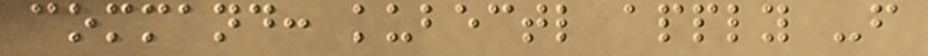command: kubectl apply -f
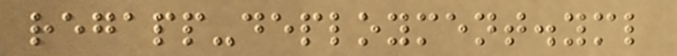regapp-deployment.yml
